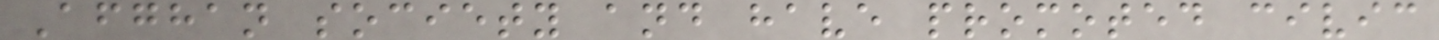Afghan society and have promoted civic
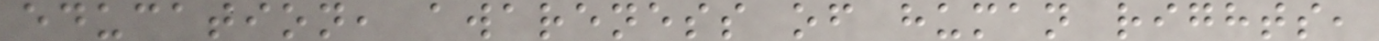education, awareness of human rights,
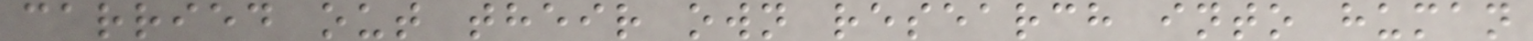carried out their own research into human
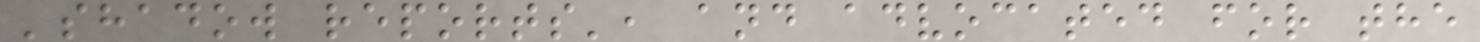'shadow reports', and advocated for the
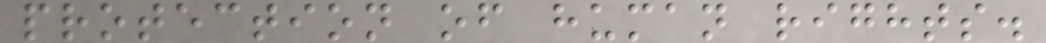protection of human rights.
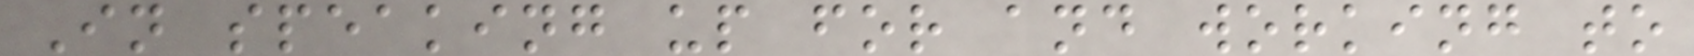In speaking up for and working to
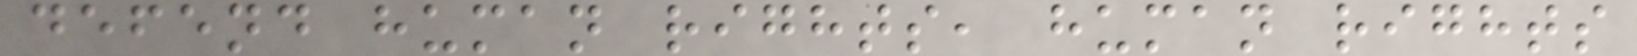defend human rights, human rights
